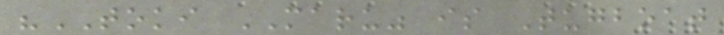"TOKI MARU" is Tugboat
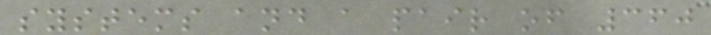systems and a pair of 360
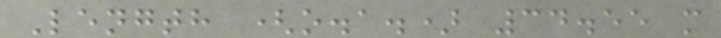Length (o.a.) 34.55 m
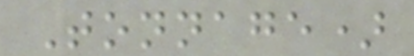Tonnage)
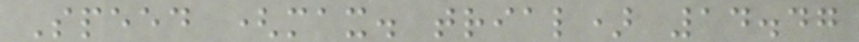Speed (max. trial) 14.47
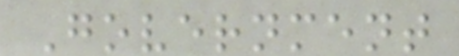Government
